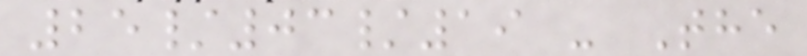25/03/19 - The
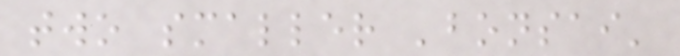two smaller 'bonsai'
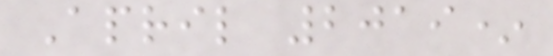April 2019*
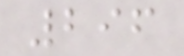296
